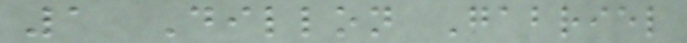1 Dillon Gabriel
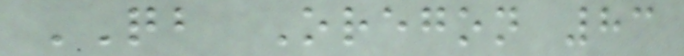QB Oregon 83
